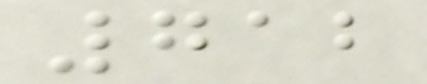712
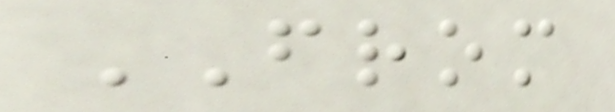FROM
